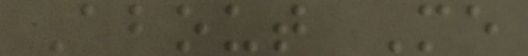About Me
